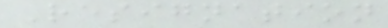Resignation
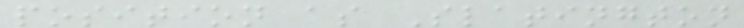position as Slatington
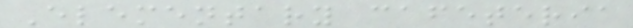Elementary cafeteria
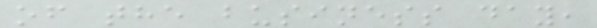of the business day,
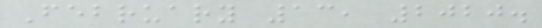February 13, 2020.
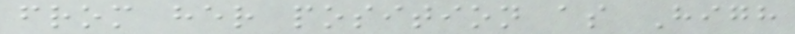from her position as High
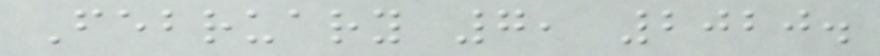February 7, 2020.
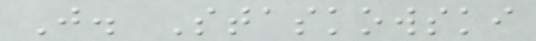J. Staskowski
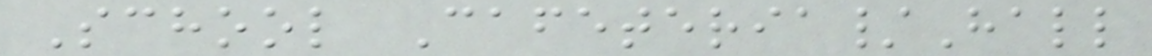School Cafeteria/Hall
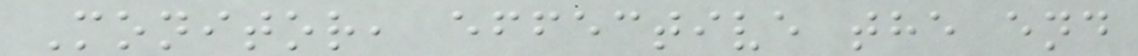Monitor, effective the end
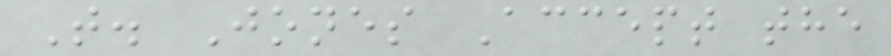T. Jones Accept the
